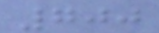700
